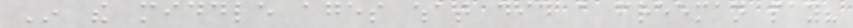In the middle ages what did a freeman pay?
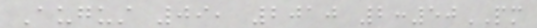August 09, 2010 2:50PM
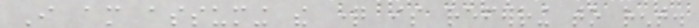I am assuming the question is referring to rent.
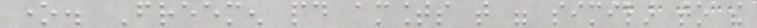one. Freemen paid amounts that were similar to the
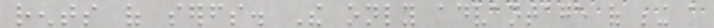rents of serfs. The only advantage of being a
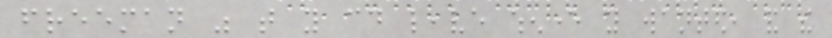freeman was that you could leave whenever you wanted, and the
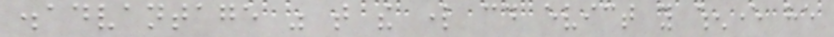disadvantage was that the lord could evict you whenever he
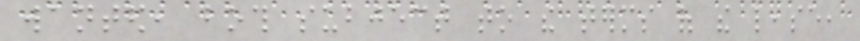wanted, both subject to the terms of the lease,
